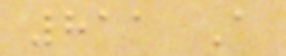811 A
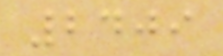2409
